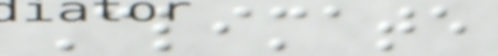Climate
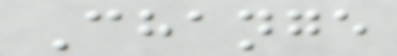Change
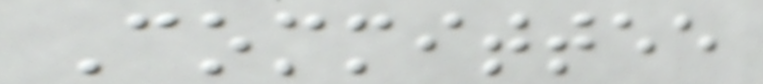Committee
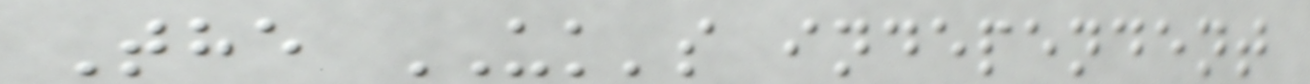The UK's independent
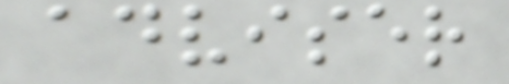adviser
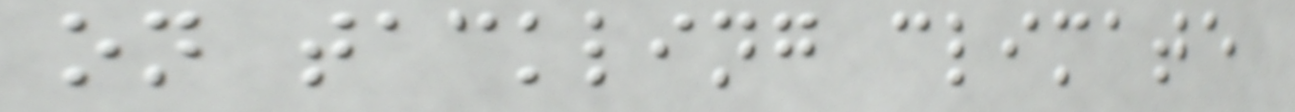on tackling climate
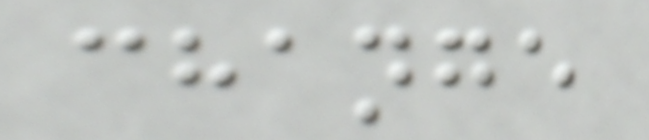change
